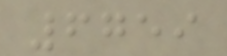6759
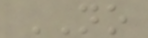NO
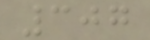307
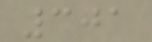301
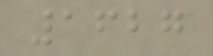1627
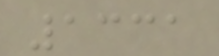1331
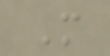M
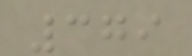379
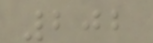202
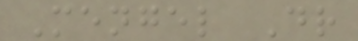Mengel Dr
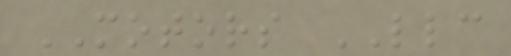MOTORS LLC
